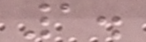1.
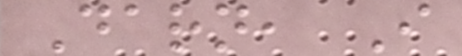Darn, I
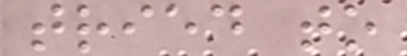tried to
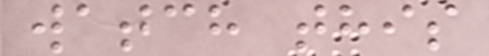watch this
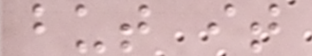but it
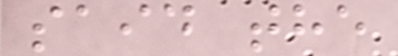said the
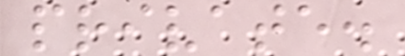private.
